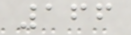166
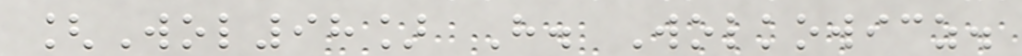[Wol98] H. Wolkowicz.
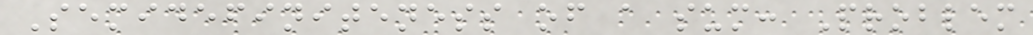Semidefiniteness of a sum: Problem
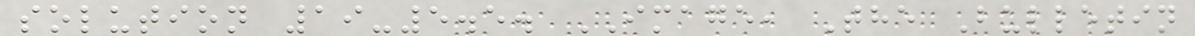solution 19-5.5. IMAGE, The Bulletin
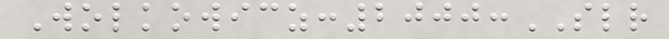Wolkowicz:2000:SLR
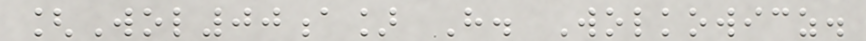[Wol00a] H. Wolkowicz.
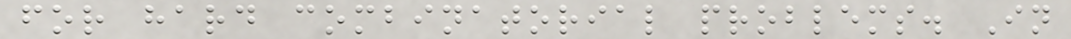for hard combinatorial problems. In
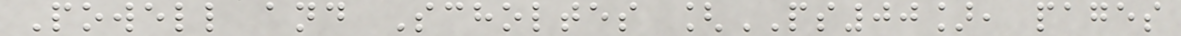Powell and Scholtes [PS00], pages
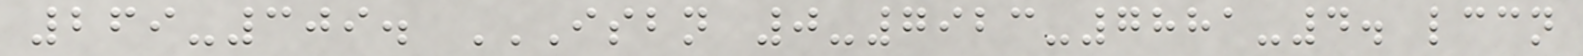269-309. ISBN 0-7923-7881-4. LCCN
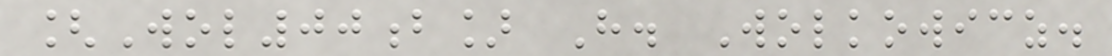[Wol00b] H. Wolkowicz.
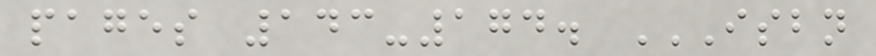pages 143-174. ISBN
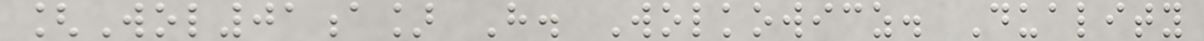[Wol01a] H. Wolkowicz. Duality
